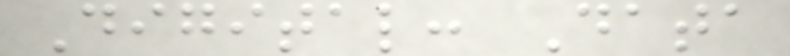Digital: Data
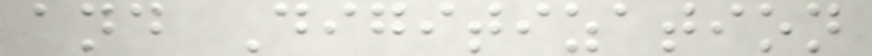and Digitization
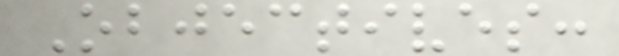Objectives:
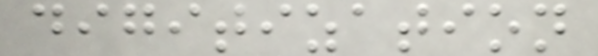digitization
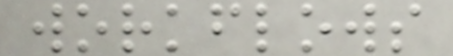workflows
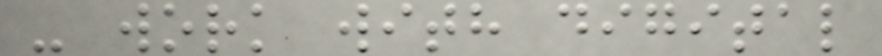- work with digital
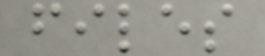files
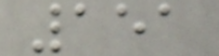151
